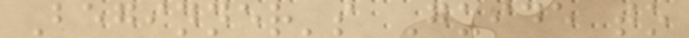Beginner's Guide to
